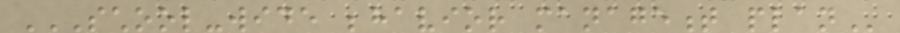SCHOOL-WIDE BEHAVIOR MANAGEMENT PLAN
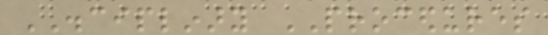DISCIPLINARY PROCEDURES
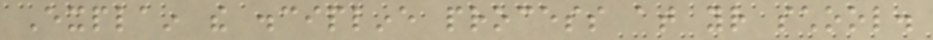Explain the discipline process at your school.
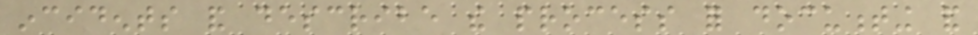incidents and describe the process for documenting and
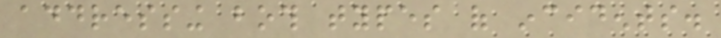addressing both types of incidents.
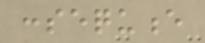consequence
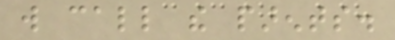will call the parents.
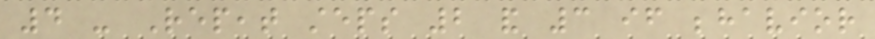4 - Repeat steps 2 and 3 if behavior
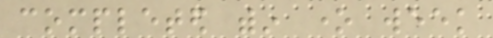completed within one week
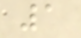1
